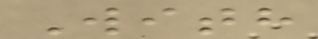With
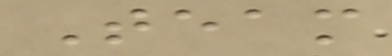Team
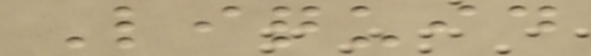Liquid
